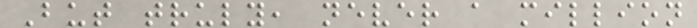But truly, never a million
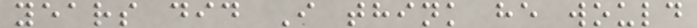years did I think he would
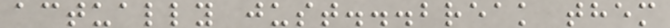actually just...break them
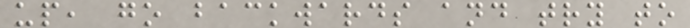up, go backwards and try to
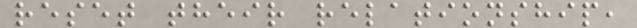reset their relationship,
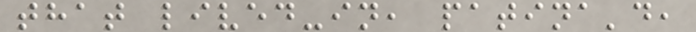that lived-in, patina'd,
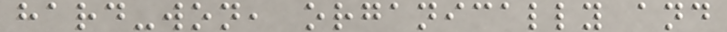hard-won, organically and
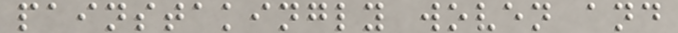painstakingly woven and
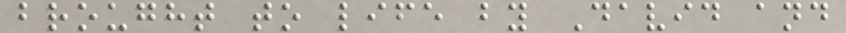brought to life by David and
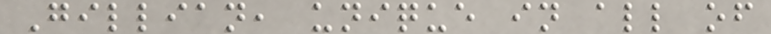Gillian, unique in all of
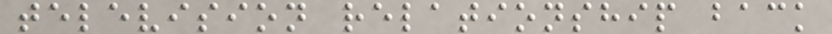television relationship back
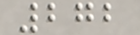272
